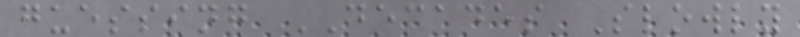guessing DECADES Slowly
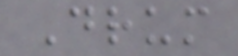Drum
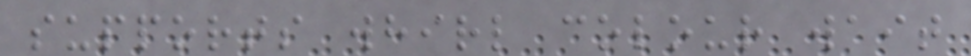supports whirl colour wait
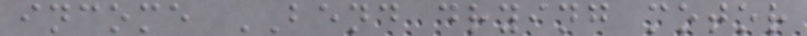income BEND drying motor
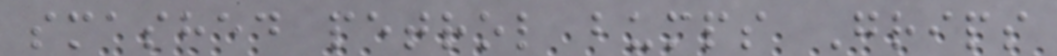smashed petrol bumps Grips
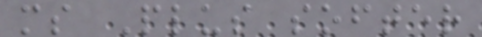ms Plus softer
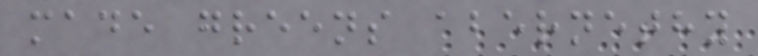made greens abernethy
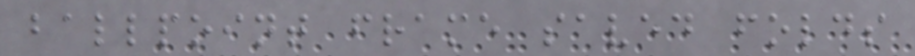ballpoint frame saved folds
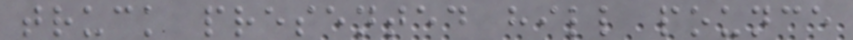truck presented hill pounce
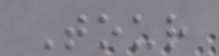Tour
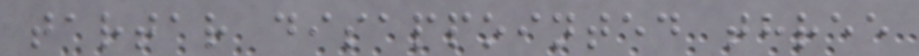tartar disappointed three
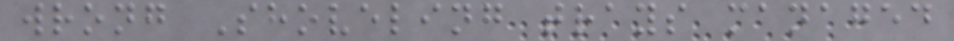wrong Shoveling trays managed
